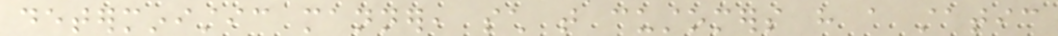deterministic manner, such that customers have a static
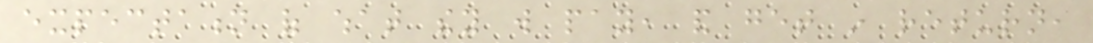expectation of what they will pay, and get in return,
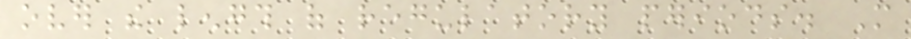over the length of regulatory periods. More
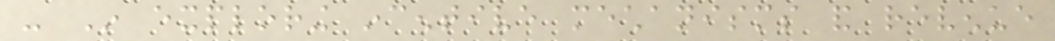- In exploring incentive mechanisms and revenue
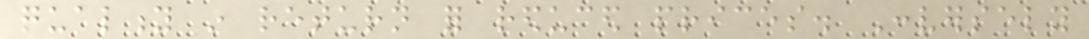quality in return for reduced prices. Conversely
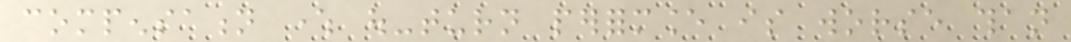compensation where out-turn performance is worse than
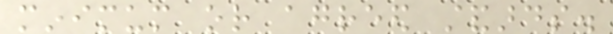minimum or agreed standards.
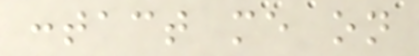contact me on
